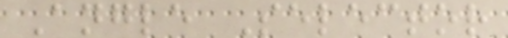Angle Selector
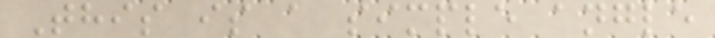This is a simple angle
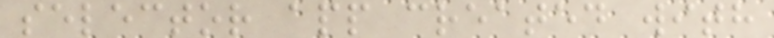selector app created with
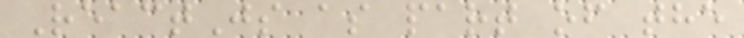ReactJs as part of the
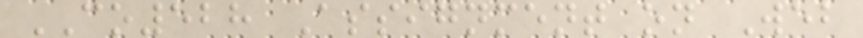CO528 Assignment on Web
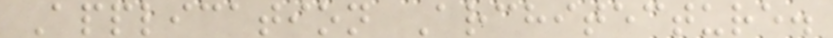Application Architecture.
